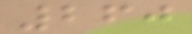260
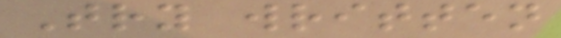Try written
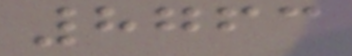8763
